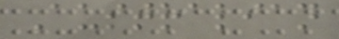Australian
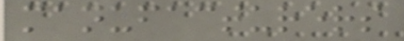manufacturers
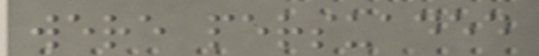were persuaded
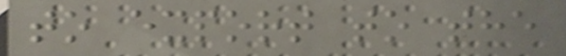to export to the
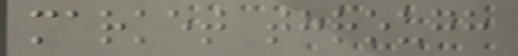market through
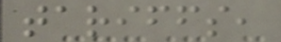tariffs,
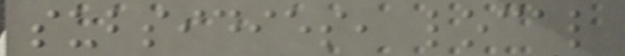subsidies, local
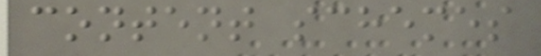content schemes
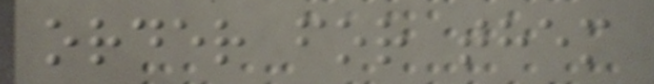order for them
